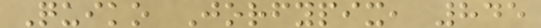Quiko Jorfypix, 845
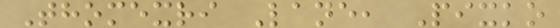Thomexri Lane, Pixko
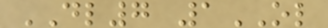DL7 1OL
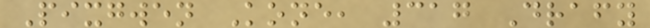Pixgwen Kone, 317 Drafy
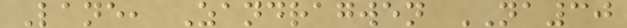Lane, Zandragwen NA30
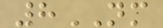8NM
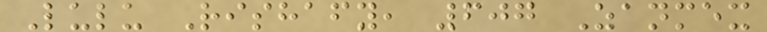Lulu Rishafy, 607 Zanmex
